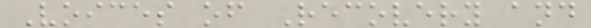Voices of Recovery and
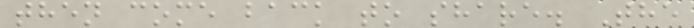then come back to share. The
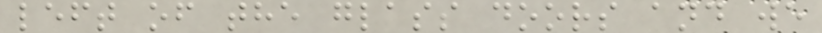left of the glass doors and we
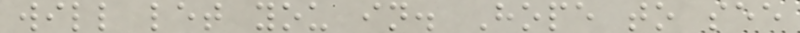will let you in. Hope to see
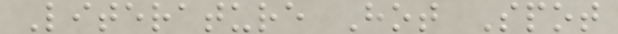Literature Hot Spot
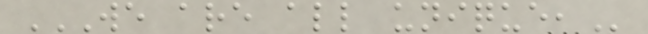WE ARE ALL UNIQUE,
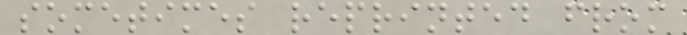sometimes reprinted from
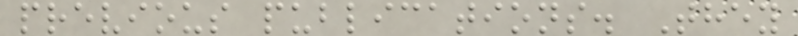previous publications. They
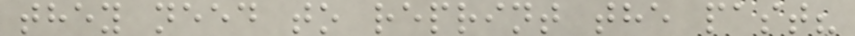they need to reprint the past?
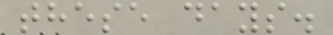these days.
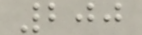200
